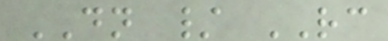DN / RC
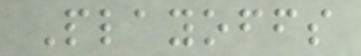Playoffs
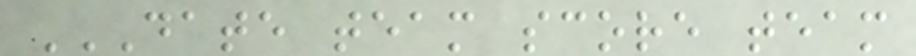DATE TEAM SCORE TEAM
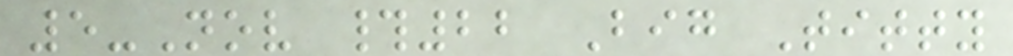5-Nov #22 Big Titty
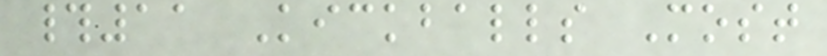#11 Kickballs Most
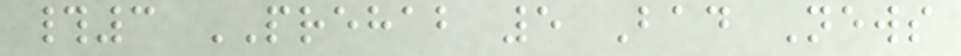#3 PREHAB 5 Bad News
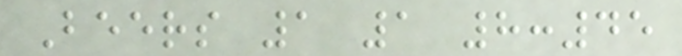Beers 1 1 8:45
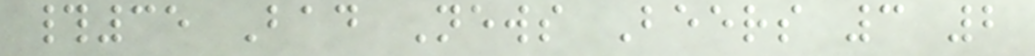#35 Bad News Beers 3 2
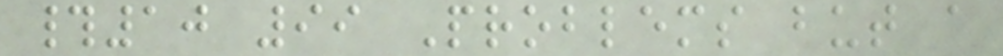#10 99 Problems but a
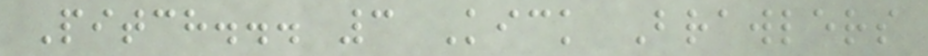Pitch... 3 Kick Brawlers
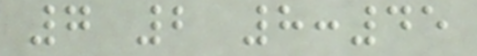7 2 8:45
